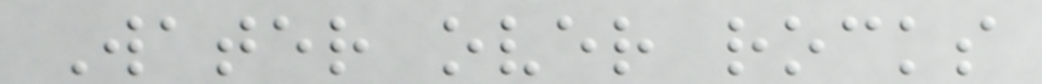Water over rocks
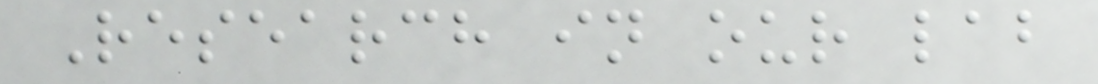Research in our lab
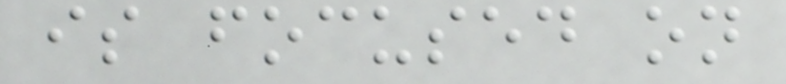is focused on
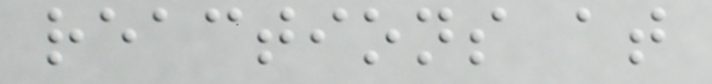reactions at
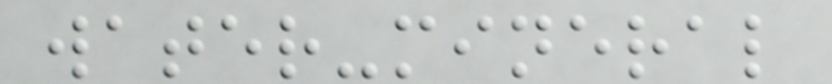water-mineral
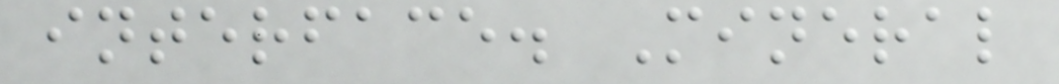interface. Mineral
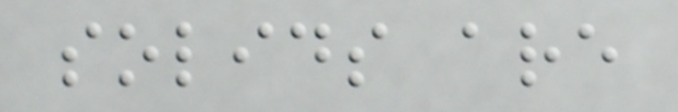solids are
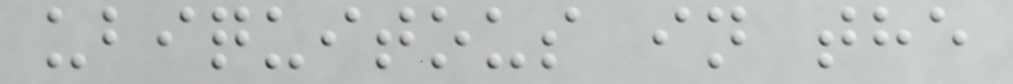ubiquitous in the
